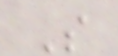S
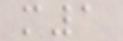m1
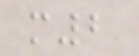m2
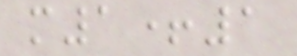m1+1
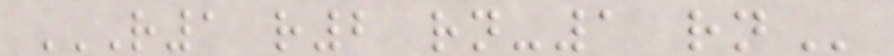R1 R2 RN-1 RN
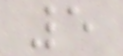5
